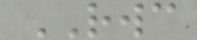RWC
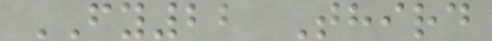FY22 Third
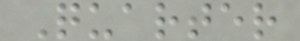Quarter
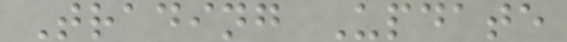Trading Update
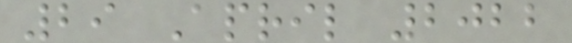29 April 2022
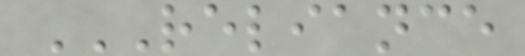RELIANCE
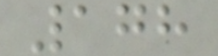178
